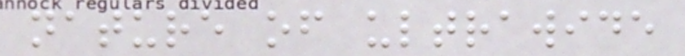nature of ultrawide
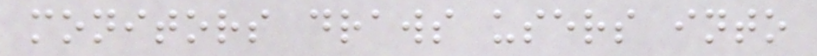monitors draws users into
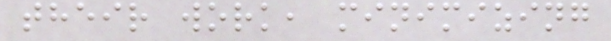their work, minimizing
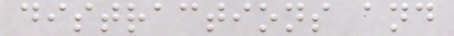distractions and
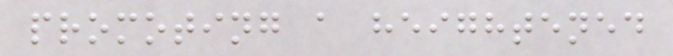promoting a heightened
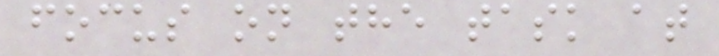focus on the task at
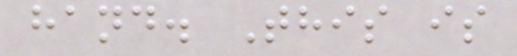hand. This is
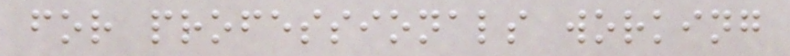for professionals working
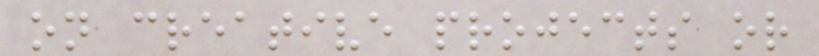on creative projects or
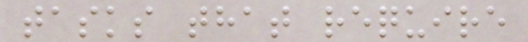tasks that require
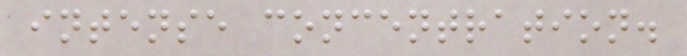intense concentration.
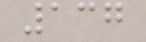137
